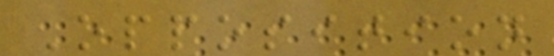Opposition
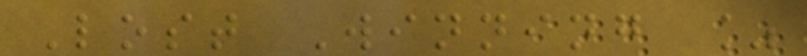Lost Winning %
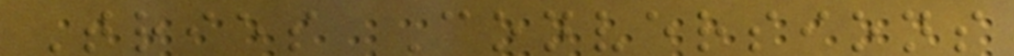Tries Conversions
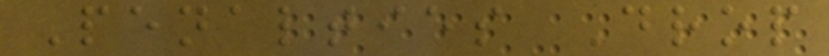Penalties Drop
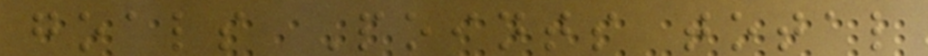goals Points total
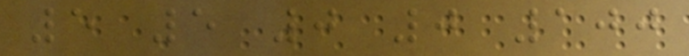5 5 0 0 100
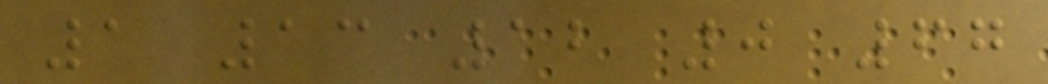1 13 12 0 67
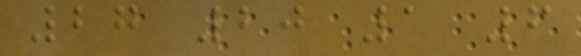27 20 1 6
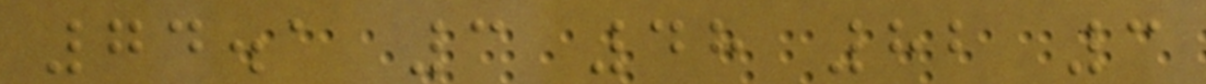74.1 3 48 82 3
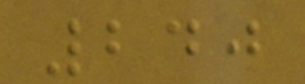240
